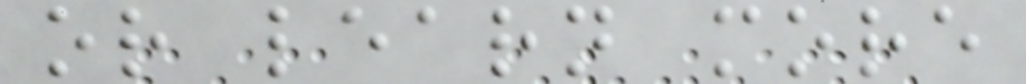or learn more
